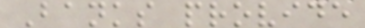Banks provide
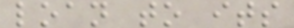loan to its
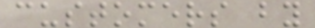customers by
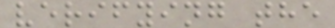verifying the
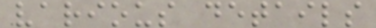various details
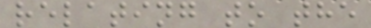relating to the
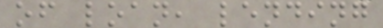of loan, lending
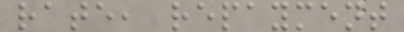rate, repayment
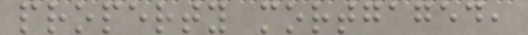property mortgaged,
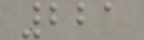221
